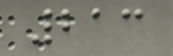213
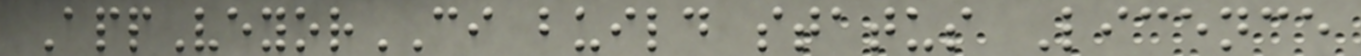AppVeyorCI build status Licence
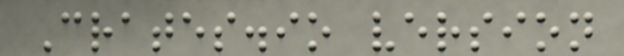Crates.io version
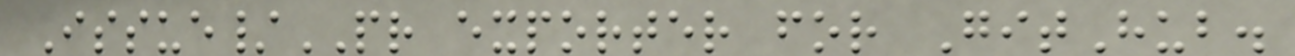Issue/PR exporter for GitHub.
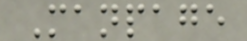Manpage
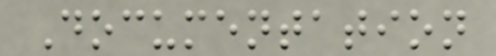Documentation
